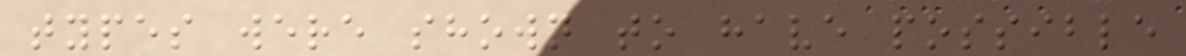types were shown to have possible
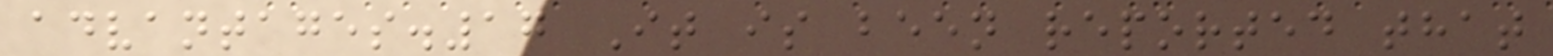advantages.17 It is been reported that
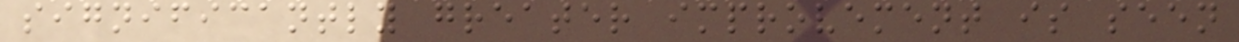significantly greater improvement is seen
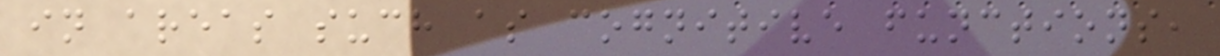in areas such as cognitive functions,
